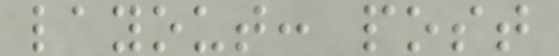layout: post
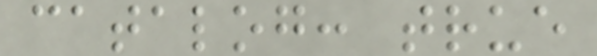catalog: true
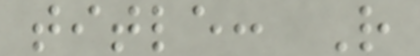title: R
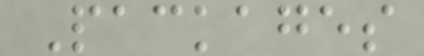Packages
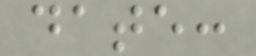date:
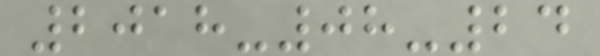2018-08-24
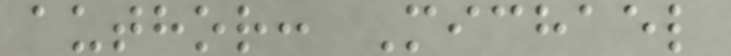author: Michael
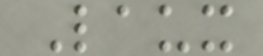Laux
